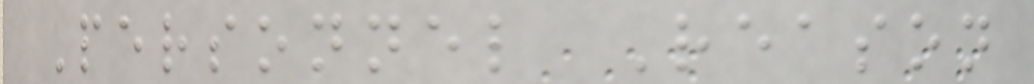Personnel Reason
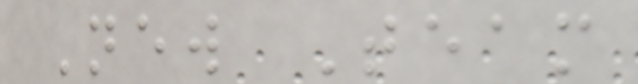New Team
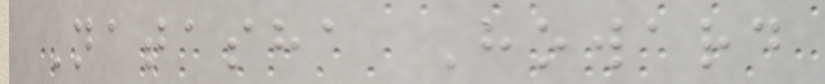Natasha Howard
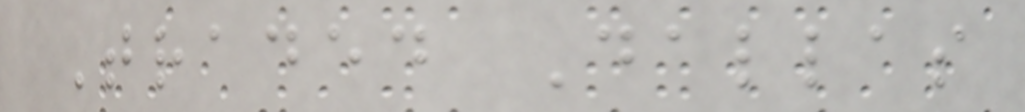Traded Dallas
